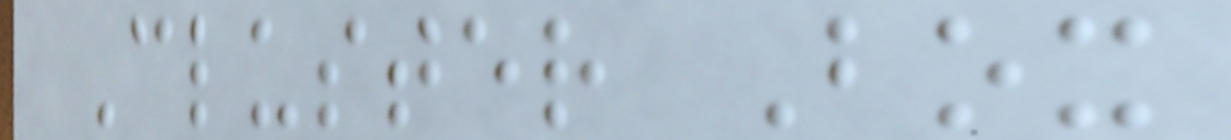Cluster Box
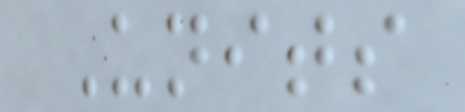Units
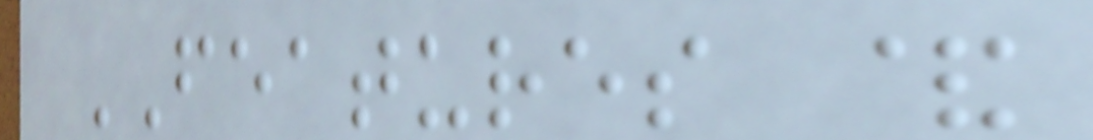FEATURES &
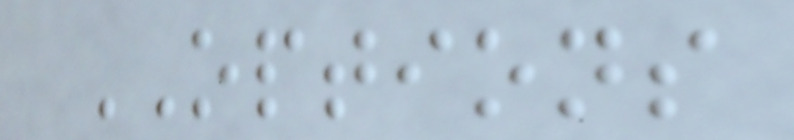OPTIONS
